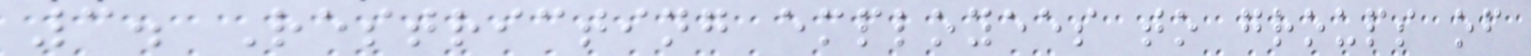3. Restricting employees to groups of
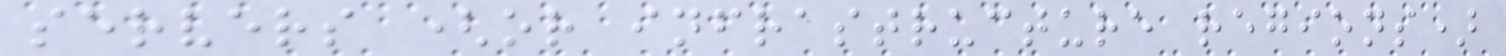servers (or infrastructure regions)
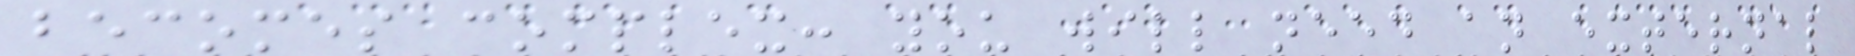becomes complex: you will need an external
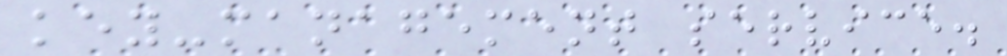key-management service.
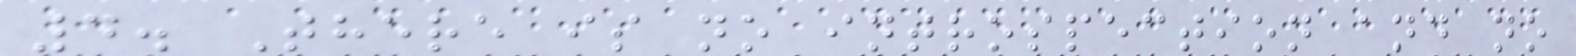4. There is no introspection and no
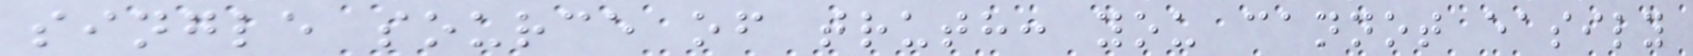single source of truth: you cannot easily
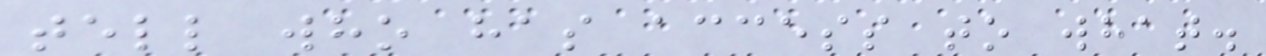tell who has access to what.
